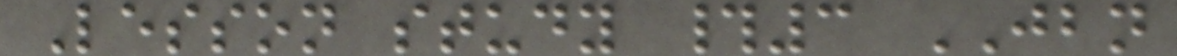Lesson study #3 JBN
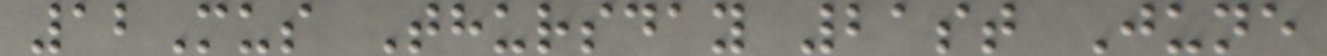12Mus Thursday 21st June
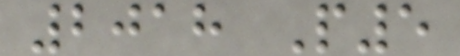2018 P5
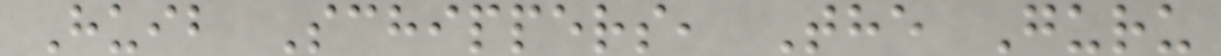Huib Schippers, The Guru
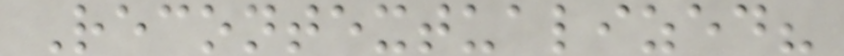Recontextualized?
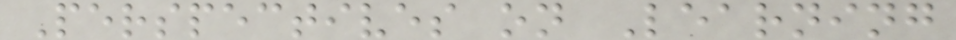Perspectives on Learning
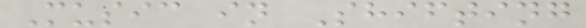Music in Shifting
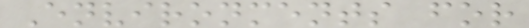Environments for
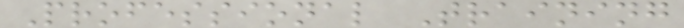Professional Training
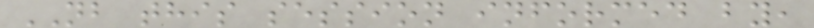NB this session informed by,
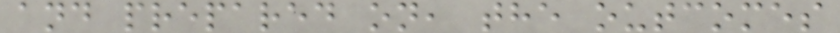and prepared on, the outcomes
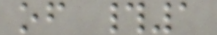of #1
